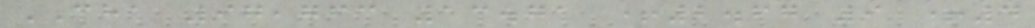CHA 97,763 13.71 +2.67 9 +4
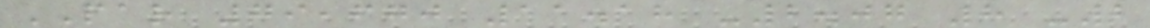PAR 79,670 11.18 -2.07 8 -2
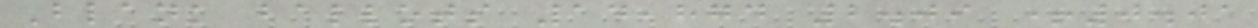Blank ballots 14,874 2.09 +0.01
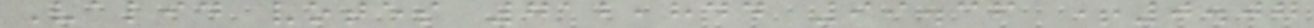Valid votes 712,844 99.36 +0.07
